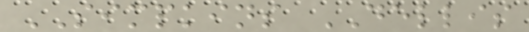SIMPKINS DELLIS
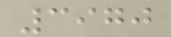3970
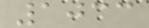1033
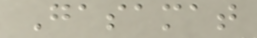Gasamat
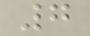7
